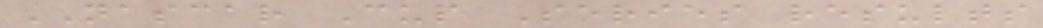NASCAR Cup Series results
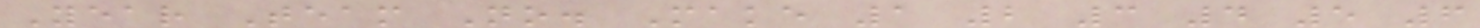Year Team No. Make 1 2 3 4 5 6
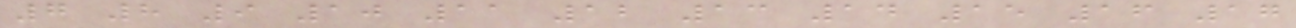7 8 9 10 11 12 13 14 15 16 17
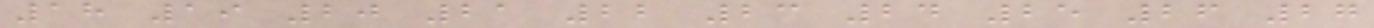18 19 20 21 22 23 24 25 26 27
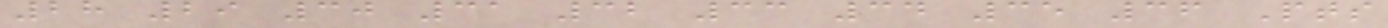28 29 30 31 32 33 34 35 36 Pts
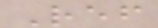Ref
